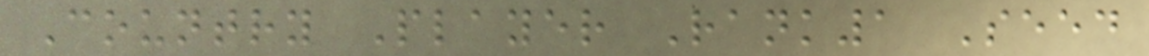Country Player Rank1 Seed
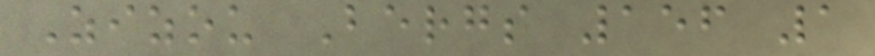Zizou Bergs 156 1
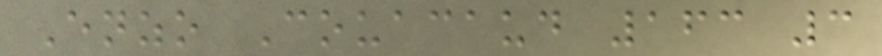Enzo Couacaud 163 3
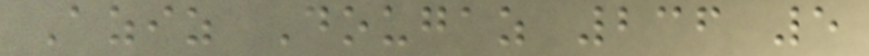Aziz Dougaz 236 5
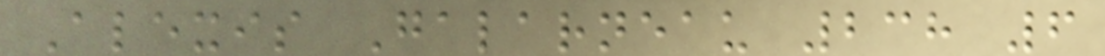Alexis Galarneau 238 6
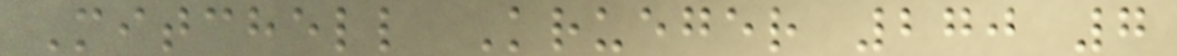Mitchell Krueger 270 7
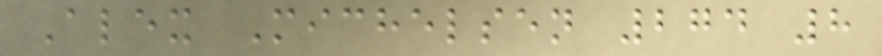Alex Michelsen 274 8
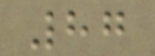87
